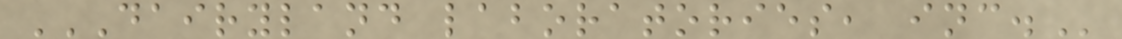DAIRYLAND LABORATORIES, INC.
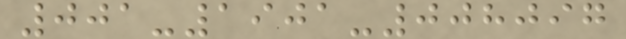001-1901-008097
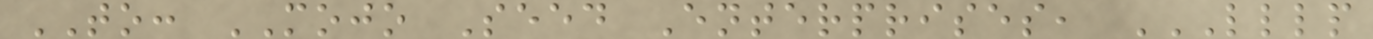TO: MOJO Seed Enterprises, LLLP
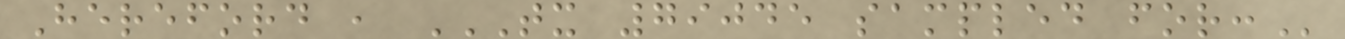Hereford , TX 79045 SAMPLED FOR:
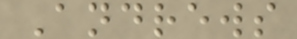Andrews
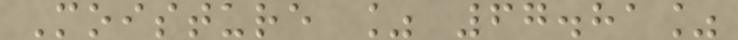Moisture % 67.81%
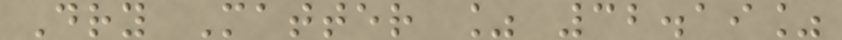Dry Matter % 32.19%
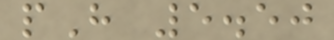pH 5.50
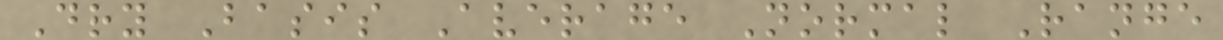Dry Basis Average Normal Range
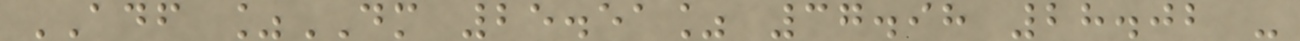ADF %DM 25.51% 37.98 28.02 -
